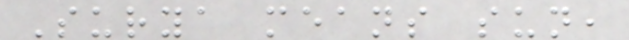Surya means sun,
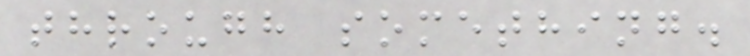through something.
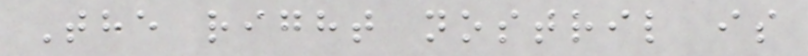The right nostril is
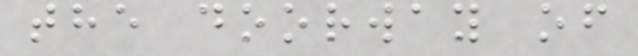the doorway of
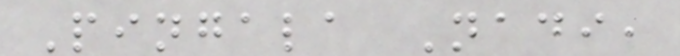Pingala Nadi,
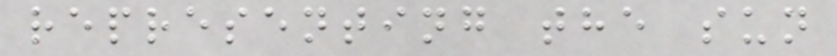representing the sun
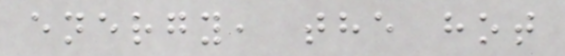energy, the hot
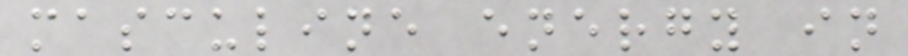masculine energy in
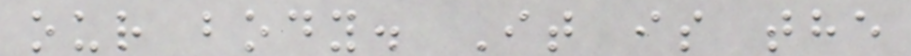our body. It is the
